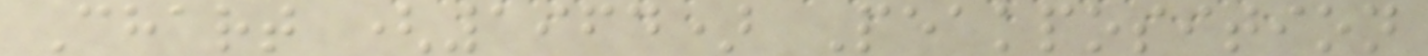Chart (1964) Peakposition
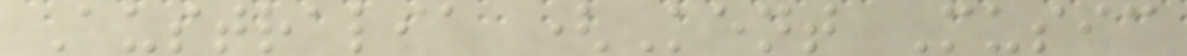Australia (Kent Music
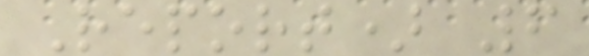Report) 6
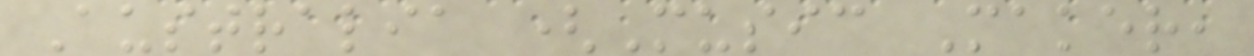Australia (Music Maker,
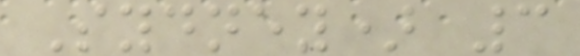Sydney) 3
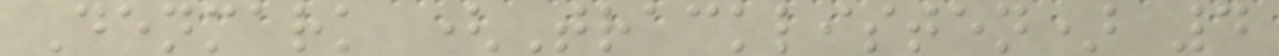Denmark (Tracklisten) 4
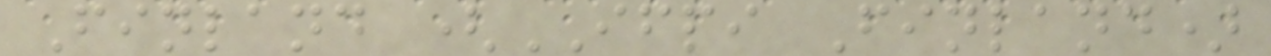Finland (IFPI Finland)
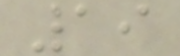19
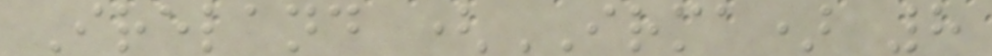Ireland (IRMA) 8
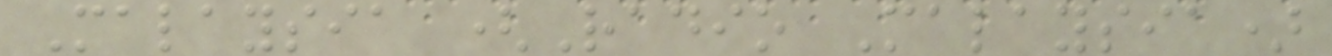Malaysia (Radio Malaysia)
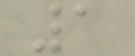1
